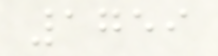1759
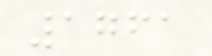1761
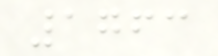1763
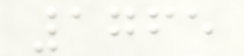1765
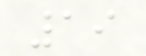19
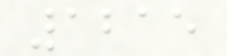1215
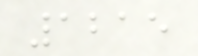1215
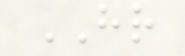HR
